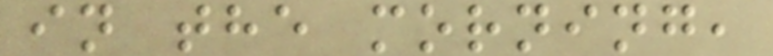in the morning,
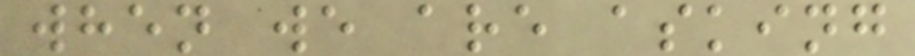when we are asking
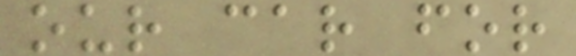our car for
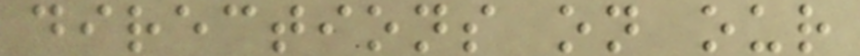directions on our
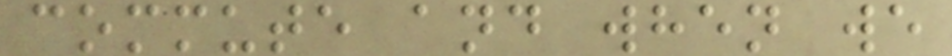commute and when we
